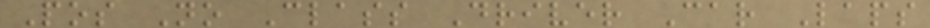Pos No Class Driver Car Laps
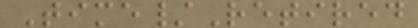Time/Retired
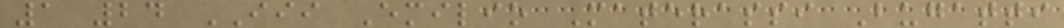1 24 III Emilio Materassi Bugatti
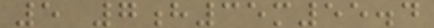5 7h35m55.4
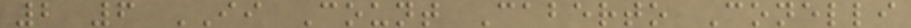2 6 II Count Caberto Conelli
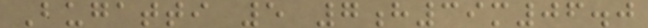Bugatti 5 7h39m06.0
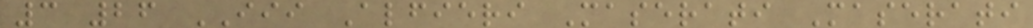3 26 III Alfieri Maserati Maserati
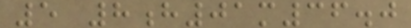5 8h01m36.0
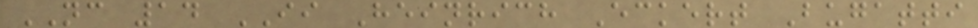NC 14 II Heinrich Eckert Bugatti
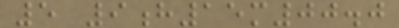5 9h15m00.0
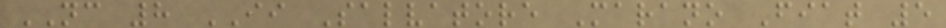NC 8 II Salvatore Marano Fiat 5
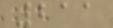211
